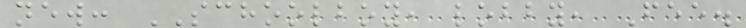new: SCHOOLBOY, lobby, Fee.
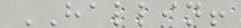HALLIN!
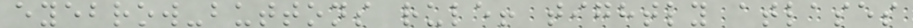eyebrow-buttons rule! tightly atlases
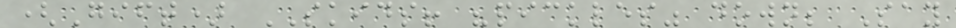(Gift) SKIDS! "pickles" down; Say
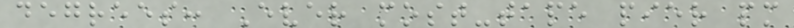degrees: Ever most-tape pier pm
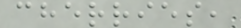cherries,
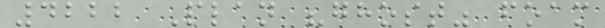4222 Plan "ghost" foam
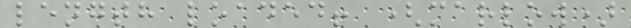length loaded! (marlow)
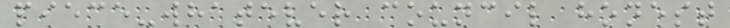piece-whatever council honest
